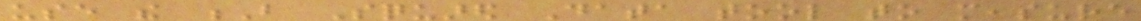use the B Squared Data tool to measure
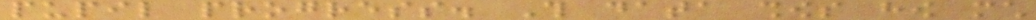pupil progress. This data shows how much
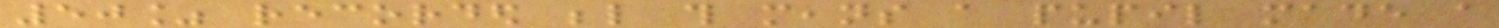50% recorded below this means a pupil made a
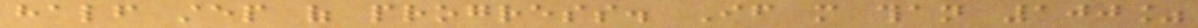half step of progress. If more than 100%
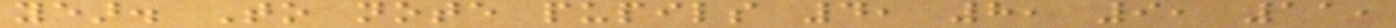year. To note pupils 4, 8, 9, 11,
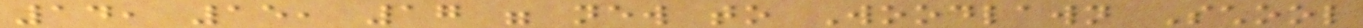14, 15, 17 were new to Woodlawn School
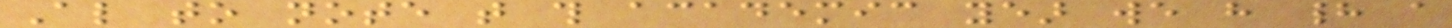Also to note that this academic year we have had a
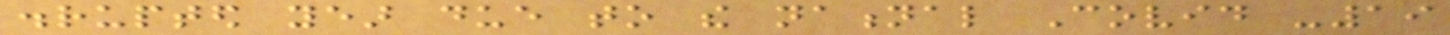disrupted year due to the national Covid -19
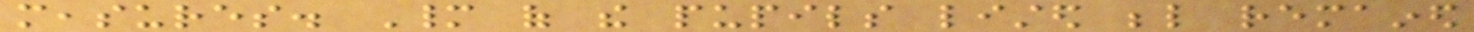measures. Many of the pupils listed below remained
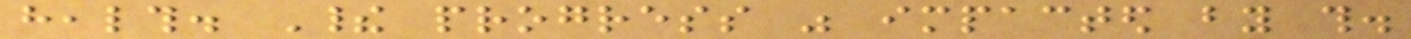health. Their progress was impacted by this.
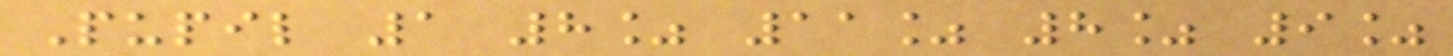Pupil 1 8% 11% 8% 9%
